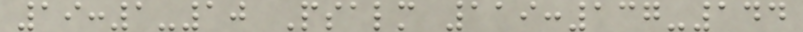19:1-10 Psalm 119:137-144
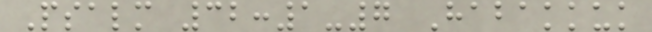Psalm 32:1-7 Habakkuk
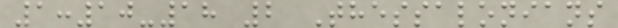1:10-18 2 Thessalonians
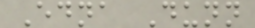Edna Dunn
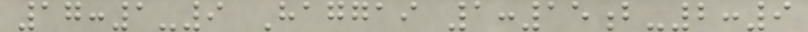17:1-9 Haggai 1:15b-2:9
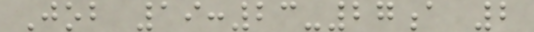Job 19:23-27a 2
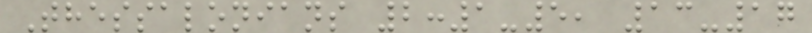Thessalonians 2:1-5, 13-17
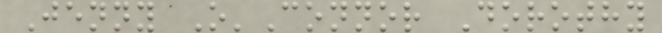Jenny O'Connor Dorothy
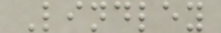Lindley
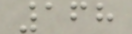168
